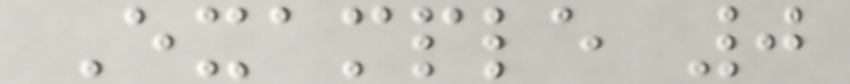Example 0
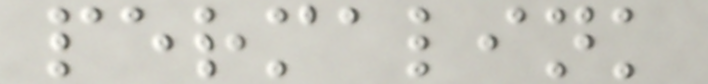permalink
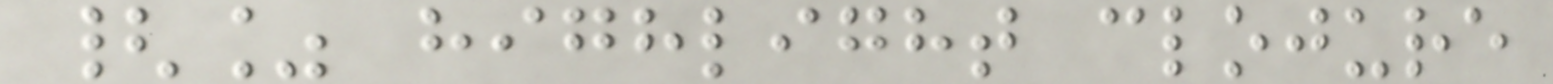{% highlight clojure
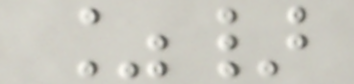%}
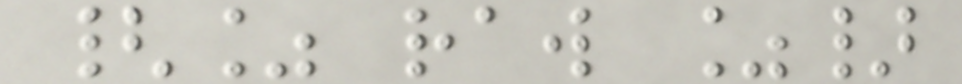{% raw %}
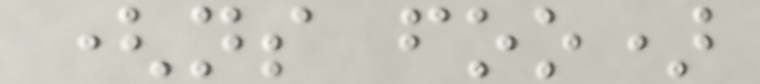(ns foo)
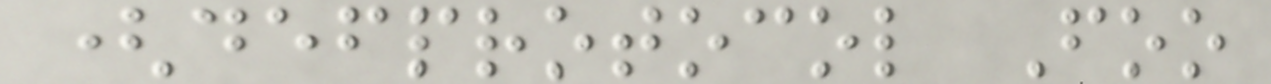(defprotocol Foo
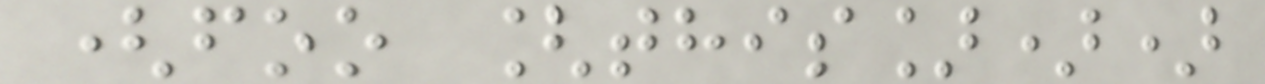(foo [this]))
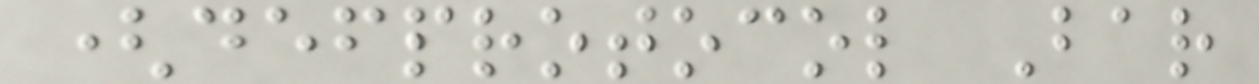(defprotocol Bar
